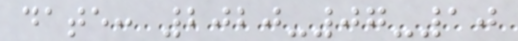date: 2020-07-10
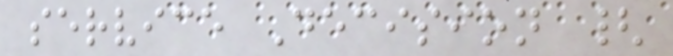service Decision {
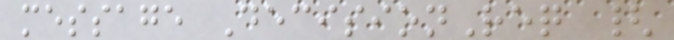message DecisionReq {
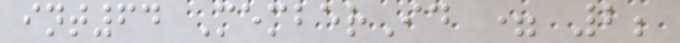int64 MemberId = 2;
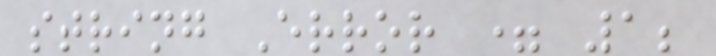string Error = 1;
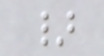}
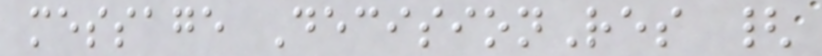message DecisionRes {
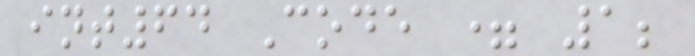int64 Code = 1;
